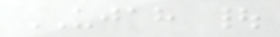UJAH |
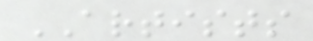ARTISTS
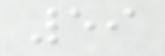59
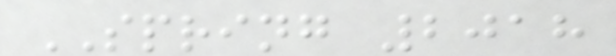SPRING 2018
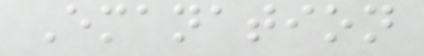Emanation
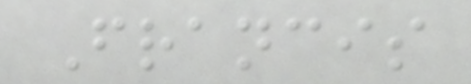Francis
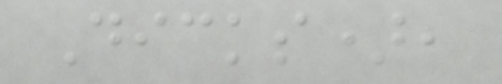Dicks),
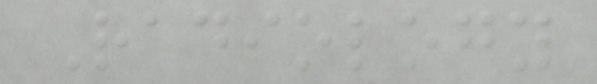Radiology
